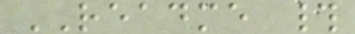README #
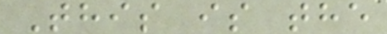This is the
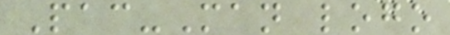Pac-Man logo
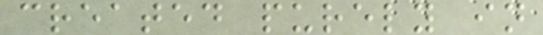created purely in
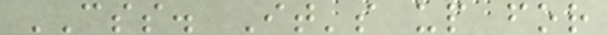CSS. It's up for
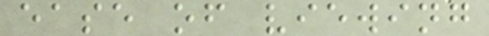ease of viewing
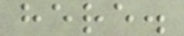here.
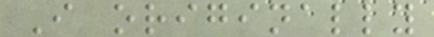I originally
